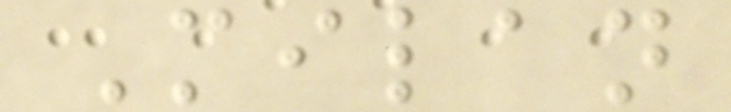Milan
